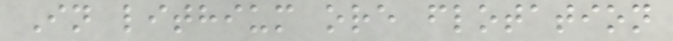In lithium ore flotation
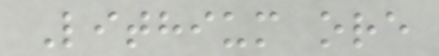Lithium ore
